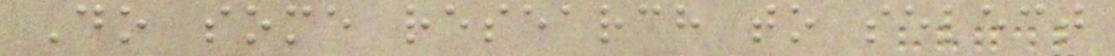Do some research to select
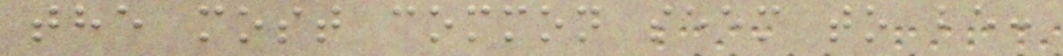the most common seem to be:
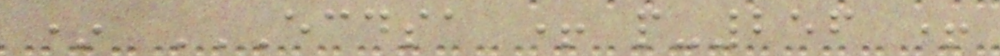* ECDSA + P-256 +
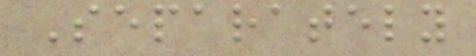Separately
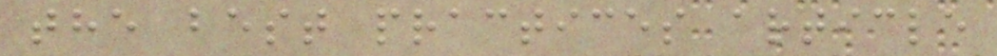the best practices article
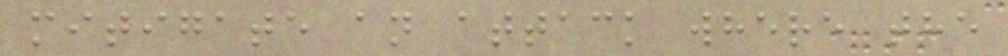mitigate an attack where the
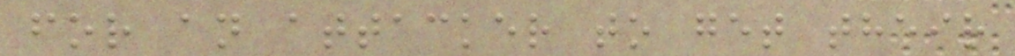for an attacker to get their
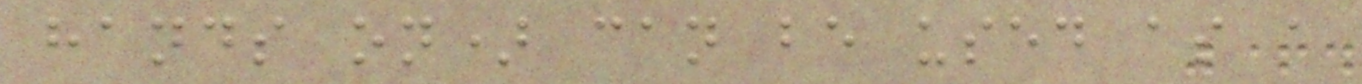hands on) can be used as a
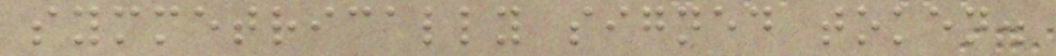symmetrically signed token.
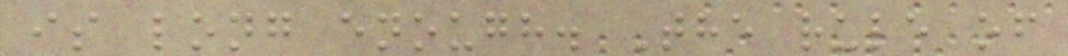is long enough. The rule of
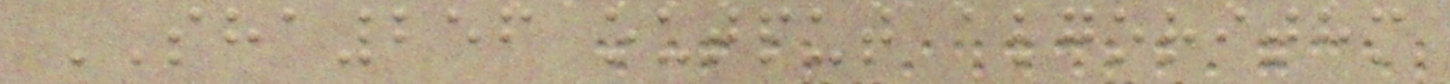SHA256 output algorithm
